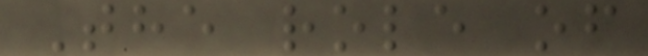The role of
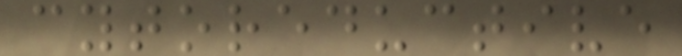cytoreductive
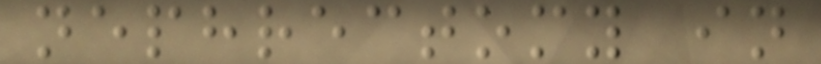nephrectomy in
